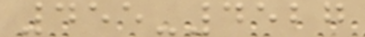455-4527
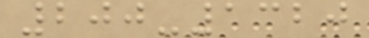200-1320
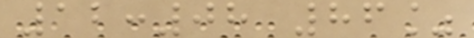12:08 86%
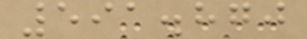591.870
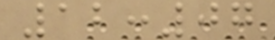12:07
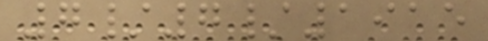7/7/1915
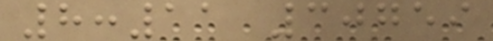8:11 30759
